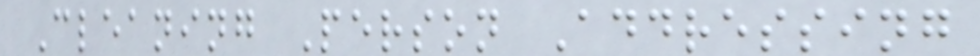Cleaning Person Addressing
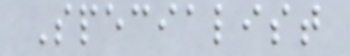Specialist
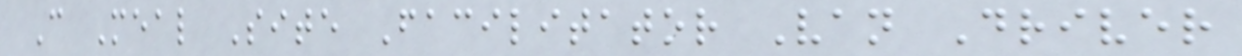C Meal Site Facilitator Van Driver
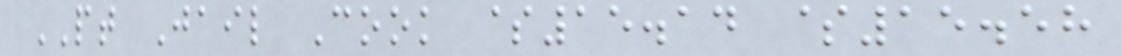PT Jail Cook $15.14 $15.58
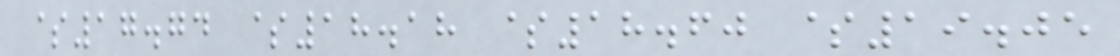$17.74 $18.18 $18.60 $19.05
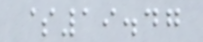$19.47
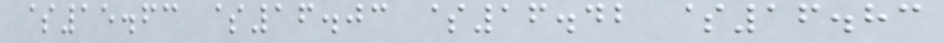$15.63 $16.03 $16.42 $16.83
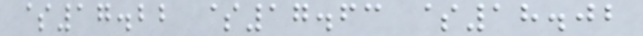$17.22 $17.63 $18.02
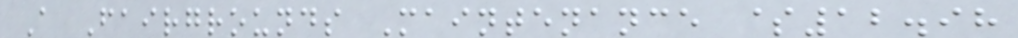A Fairgrounds Maintenance $12.98
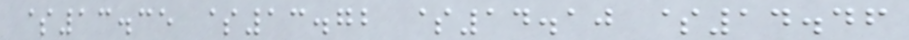$13.35 $13.72 $14.10 $14.46
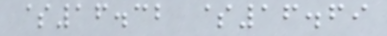$16.32 $16.69
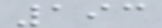193
